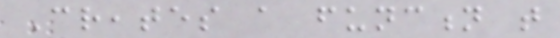Creates a function that
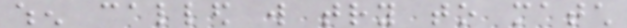when called will try to match
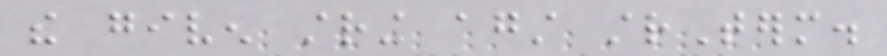the given string against strTerm.
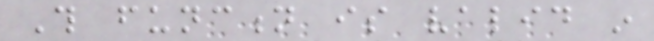This function is valid in
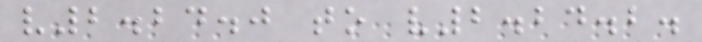v2.24.0 to v2.24.2.
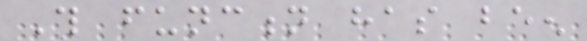This function has been
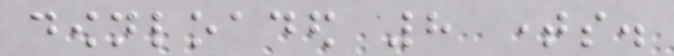downloaded 8 times.
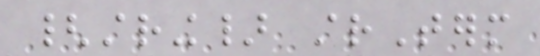{string} strTerm
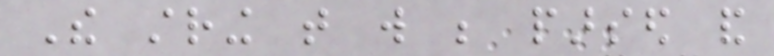The string that will be parsed and
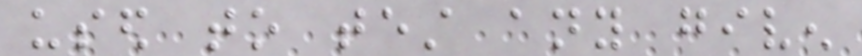used to test any given
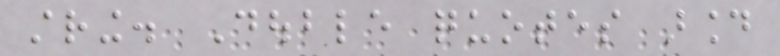string. Double quotes around
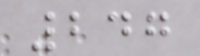247
